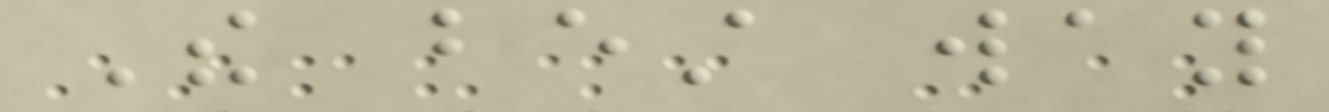The best way
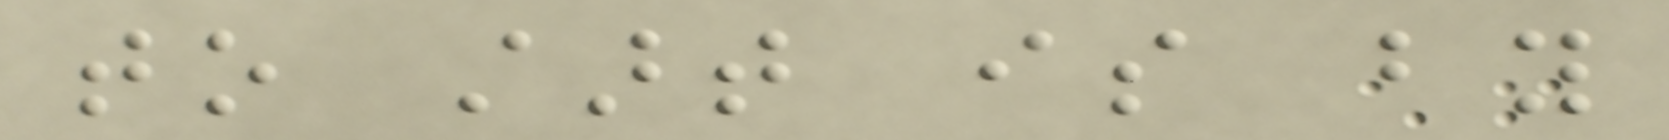to start is by
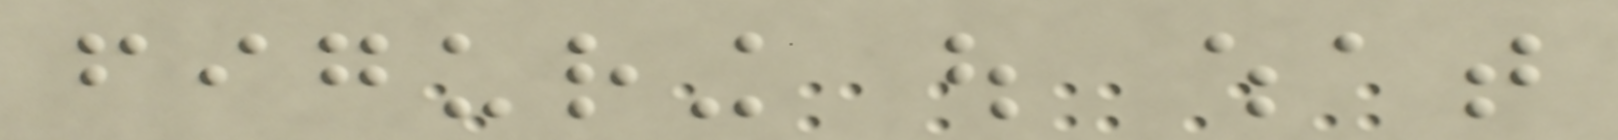figuring out what
